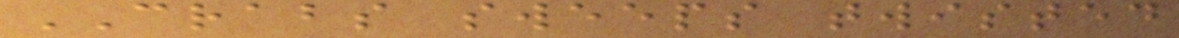CRABS sweeps twisted
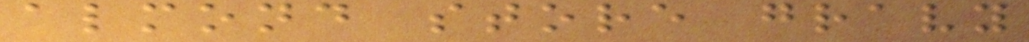almond store gravy
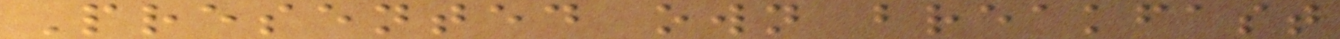Presented own breakfast
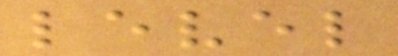level
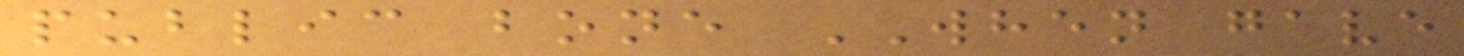public bone WHEN gave
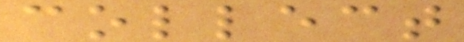collect
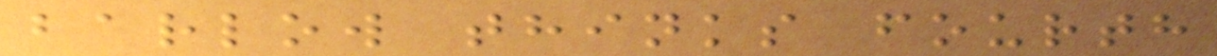barlow thinks fourth
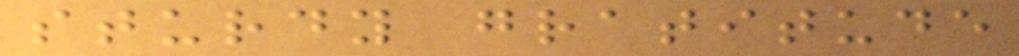sturdy gratitude
